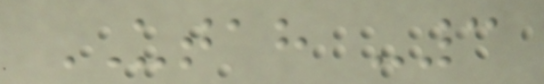UTAH -3
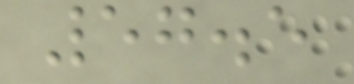57.5
